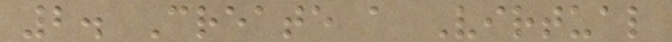2. Create a Virtual
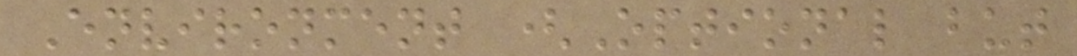Environment (Optional but
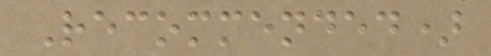Recommended)
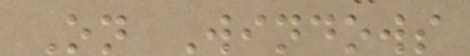On Windows
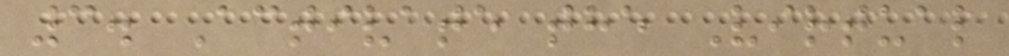3. Activate the Virtual
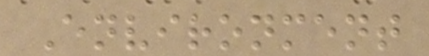Environment
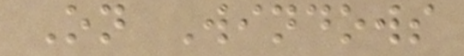On Windows
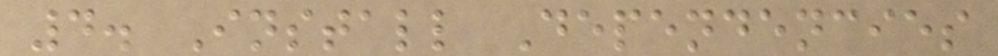4. Install Dependencies
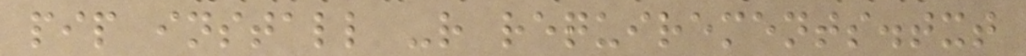pip install -r requirements.txt
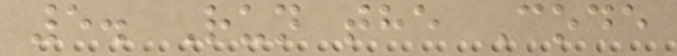5. Run the Code
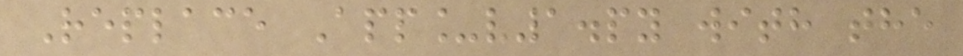Replace App_v1.py with the
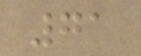71
